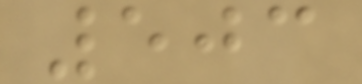503
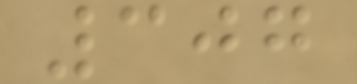307
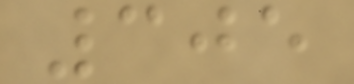305
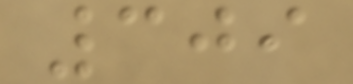309
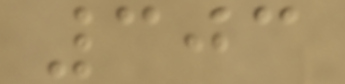303
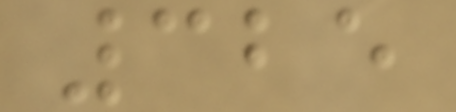325
